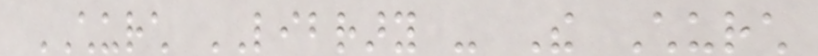CHURCH LIBRARY - The Church
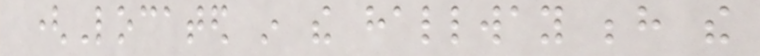(Located in the hallway behind the
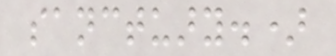sanctuary.)
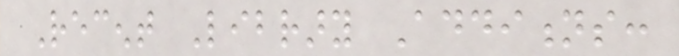Recent Library Additions:
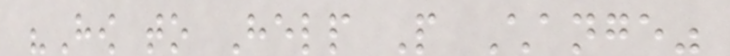"How to Help People Change"
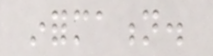information.
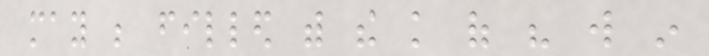may be filled with the knowledge of his will in
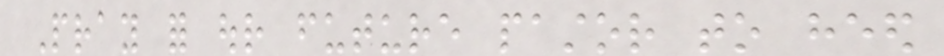Pray for our future pastor to heed
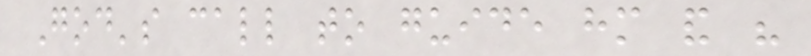God's call to guide him and his
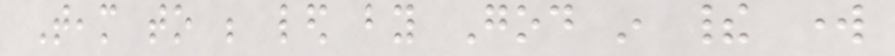Team to be led by God in their work
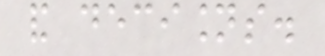and decisions.
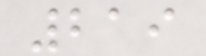219
